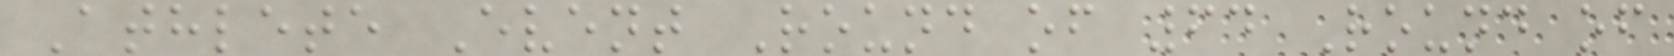Athlete Event Round of 64 Round of
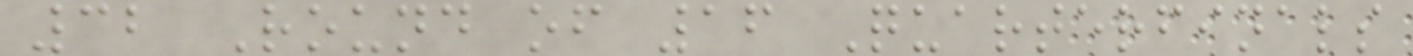32 Round of 16 Quarterfinals
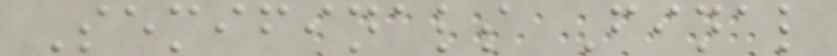Semifinals Final
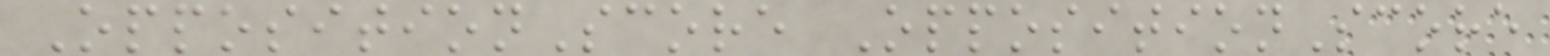OppositionScore OppositionScore
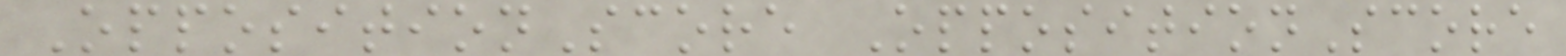OppositionScore OppositionScore
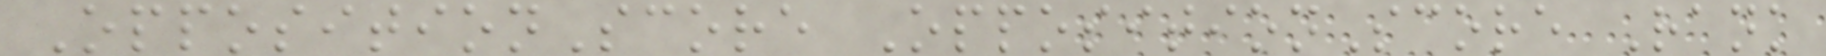OppositionScore OppositionScore Rank
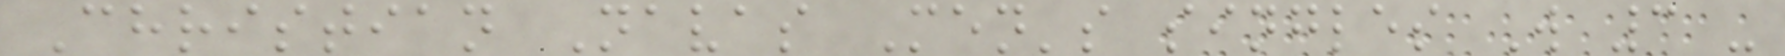Christian Navas Men's singles W 3 -
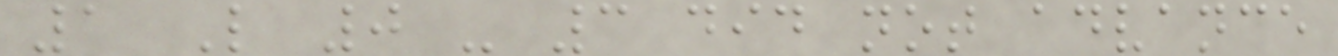1 L 0 - 3 did not advance
